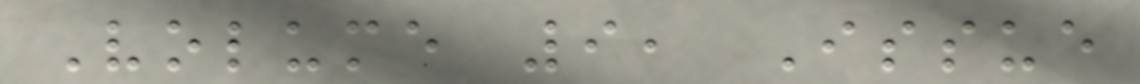Volume 9, Issue
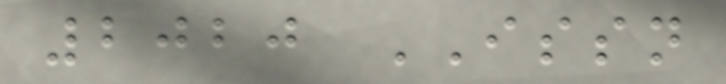2020 ISSN
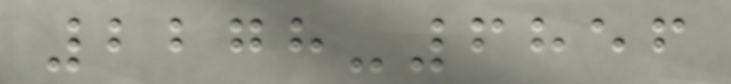2278-6856
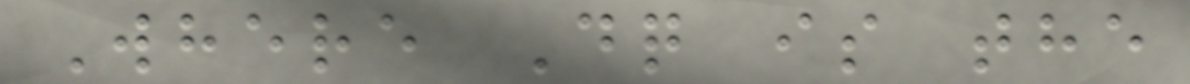Where Dq is the
